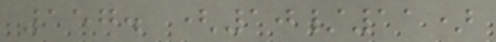157. (10/11)
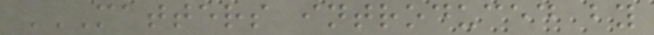MATTERS INTRODUCED BY
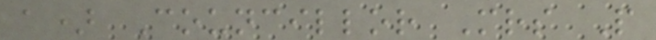a) Councillor Mrs P
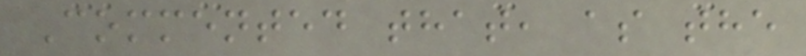Commented that, as the
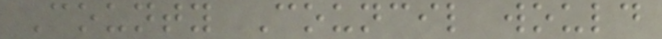County Council would
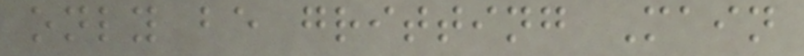only be gritting Main
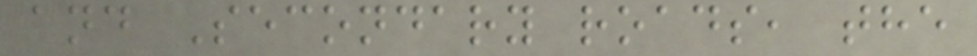and Secondary roads, the
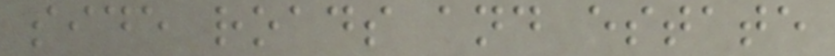side roads and estate
